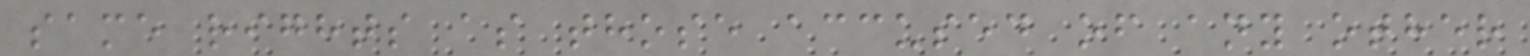same rights as those accused of any other
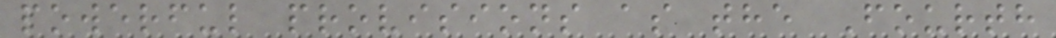powerful provisions as the Fourth
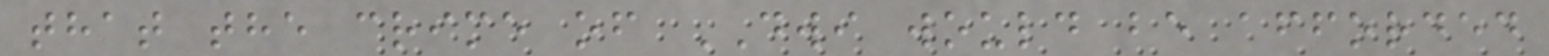that the crime of DWI would be afforded
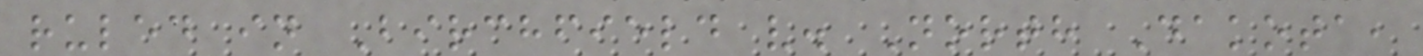ruled in Birchfield v. North Dakota,
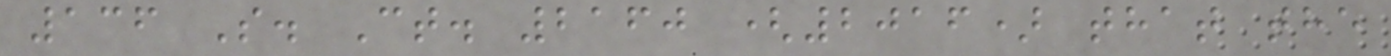136 S. Ct. 2160 (2016) that the
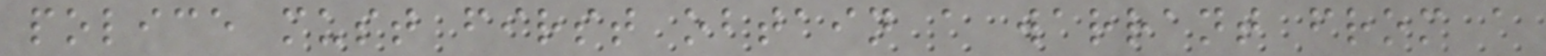police must first obtain a warrant from a
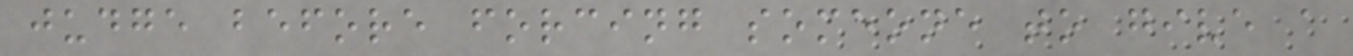judge before forcing someone to give a
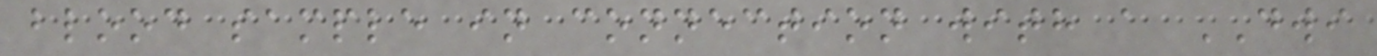blood sample in connection with a DWI
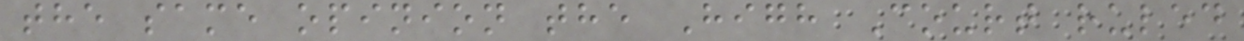the same opinion the High Court ruled
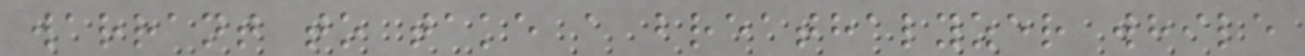warrant to take a breathalyzer while
